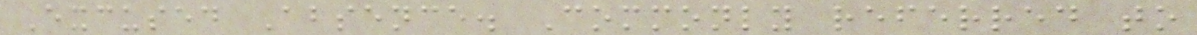Excused Absence. Commonly referred to
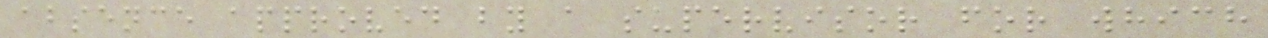absence approved by a supervisor for which
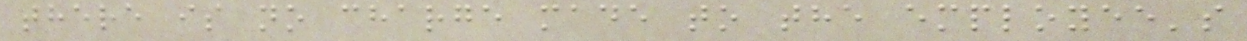there is no charge made to the employee's
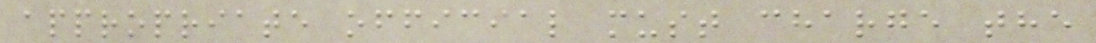appropriate official must charge the
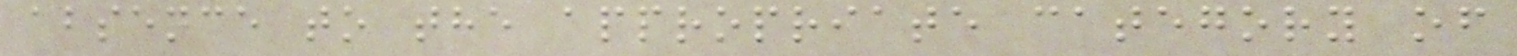absence to the appropriate category of
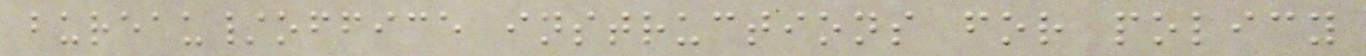bureau/office instructions for policy
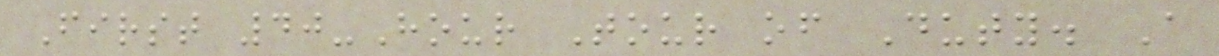First 40-Hour Tour of Duty. A
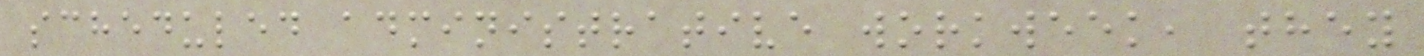scheduled administrative workweek, they
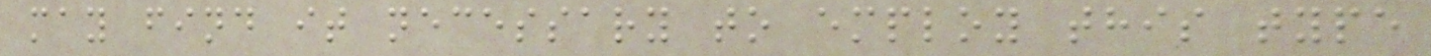may find it necessary to employ this type
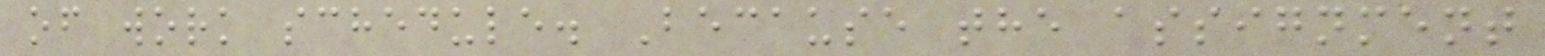of work schedule. Because the assignment
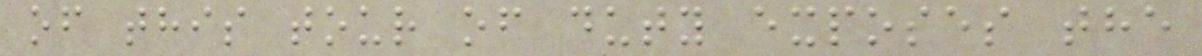of this tour of duty exposes the
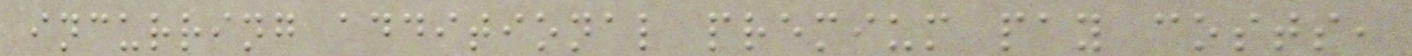incurring additional premium pay costs,
